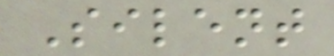Silent
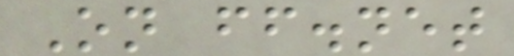On ff.net
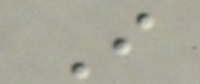I
